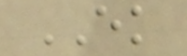EK
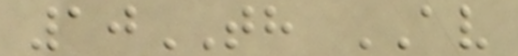10TH AV
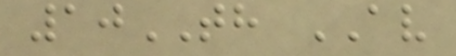10TH AV
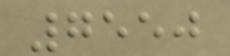7550
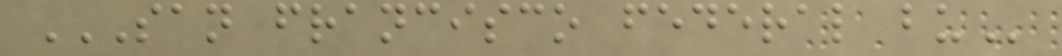SAN FRANCISCO FEDERAL BU
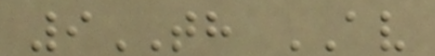9TH AV
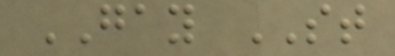GAY ST
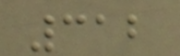312
